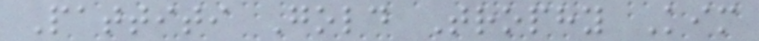Pattiti Gold Trophy Kim
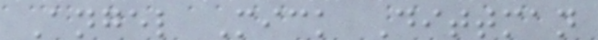Angel Mick Dittman
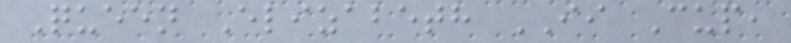Queen Elizabeth II Cup,
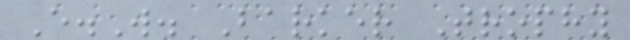E.W. Barker Trophy
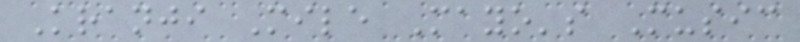Kranji Mile Mayo's Music
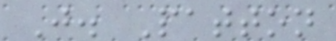J. Patton
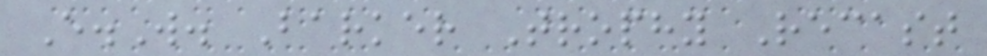E.W. Barker Trophy Recast
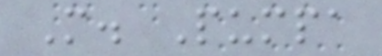M. Pumpa
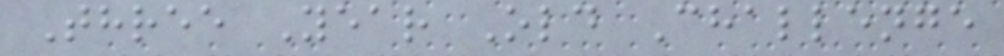Three Year Old Challenge
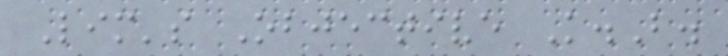Lim's Objective K.B.
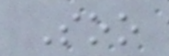Soo
